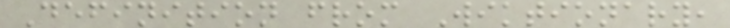Definition from Wiktionary,
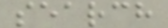search
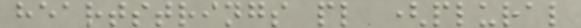heartstrings pl (plural
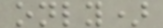only)
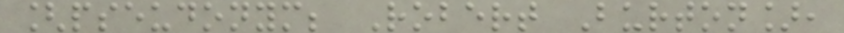[pseudonym; Robert Burton],
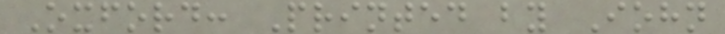Oxford: Printed by Iohn
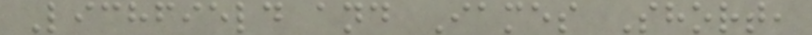Lichfield and Iames Short,
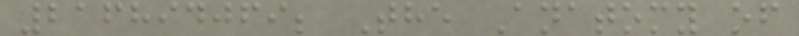216894069; The Anatomy of
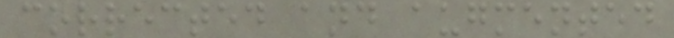corrected and augmented
